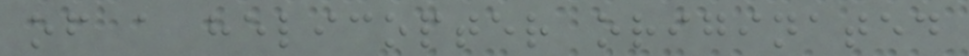of a helicopter originated
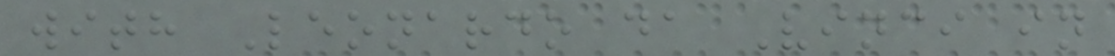with Leonardo da Vinci in
